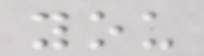you
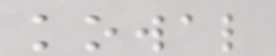kowal
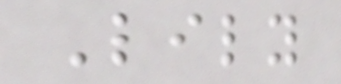Lily
